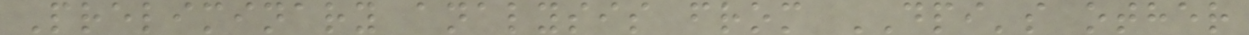Preliminary analysis from DPI's other
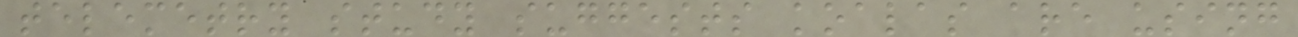telemetry study suggests koalas are using
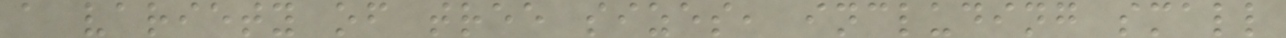a variety of tree sizes, including small
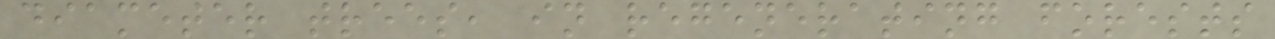diameter trees, in regenerating forests
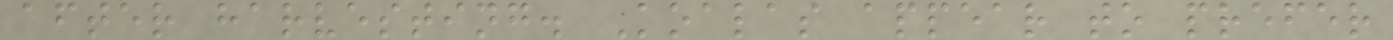after harvesting. Koalas appear to prefer
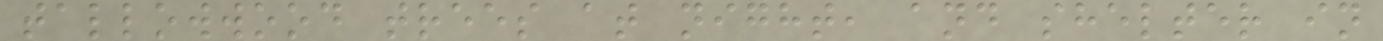tallowwood trees at night, and shelter in
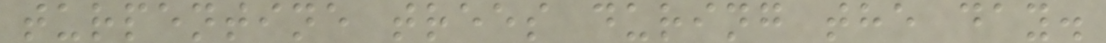turpentine trees during the day.
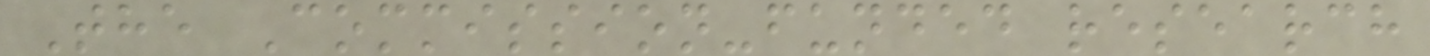The Commission-funded research
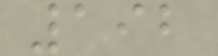192
